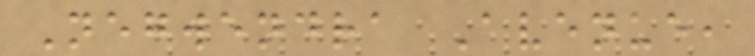Negwendra Avenue,
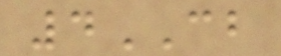4CB
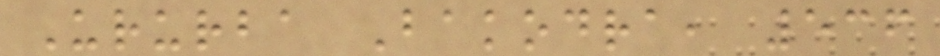Ururba Bakodra, 536
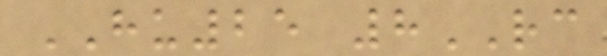HU25 8RC
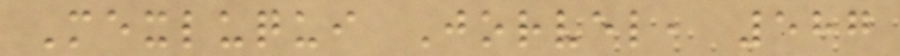Mexluqui Jorvel, 587
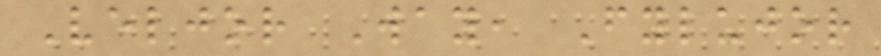Veljor Way, Fylujor
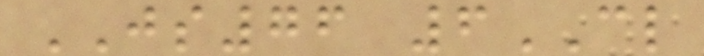JS76 6CL
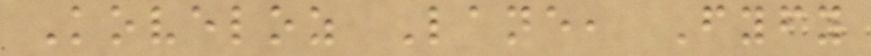Koveloz Lane, Fyfy
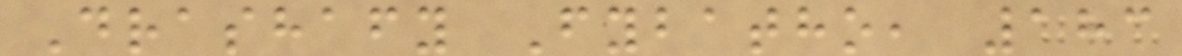Drashafy Fybatho, 183
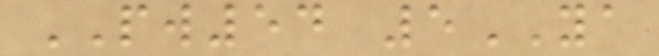PW54 5YA
